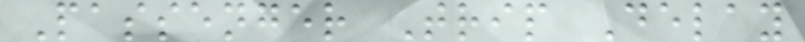Passenger Trip Delay
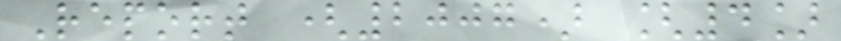Report (2007) [4]
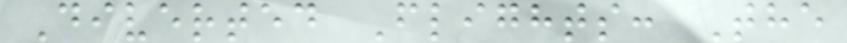Diverted Flights: The
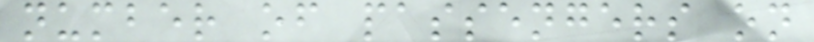number of passengers on
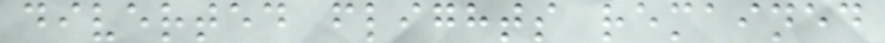diverted flights remained
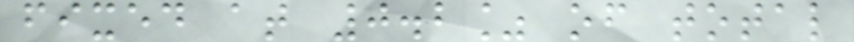fixed at 0.2% of total
